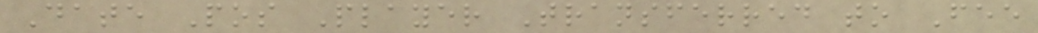Date Pos Player Transferred to Fee
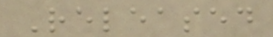Released
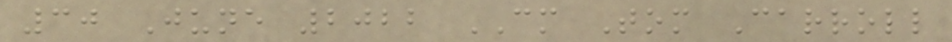30 June 2022 CM Tom Carroll
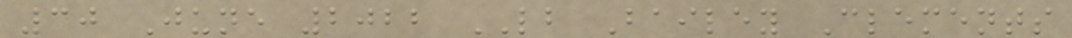30 June 2022 LB Bailey Clements
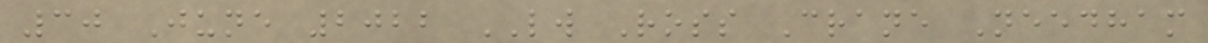30 June 2022 LW Ross Crane Needham
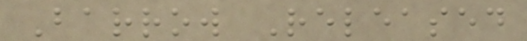Barrow Released
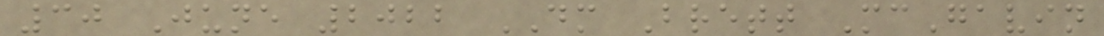30 June 2022 DM Brett McGavin
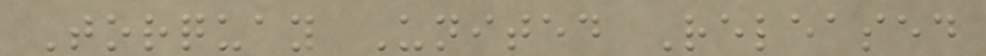Torquay United Released
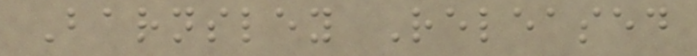Barnsley Released
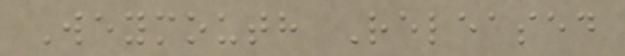Weymouth Released
